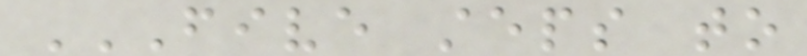FIVE STEPS TO
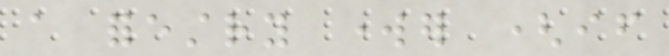a forestry worker (if
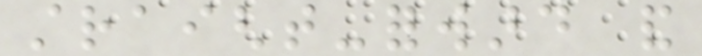straight-forward and
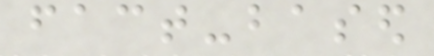fact-based
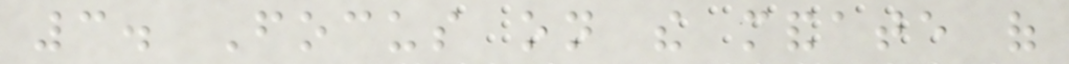3. Focus on the mandate of
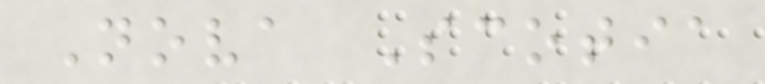Nova Scotia
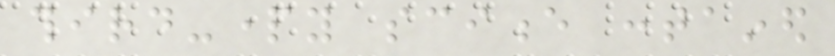third-party science contained
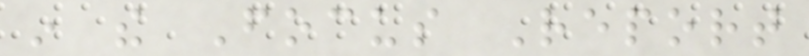in the Focus Report
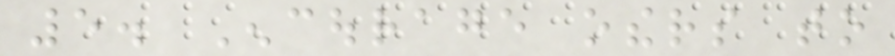5. Encourage others to
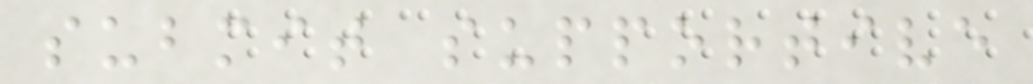submit supportive
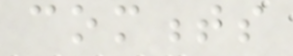comments
